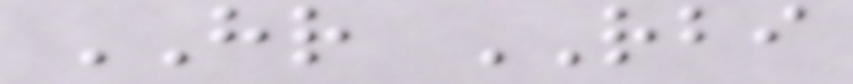HR RBI
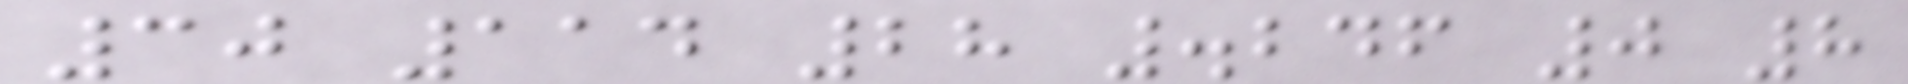30 114 28 .246 0 8
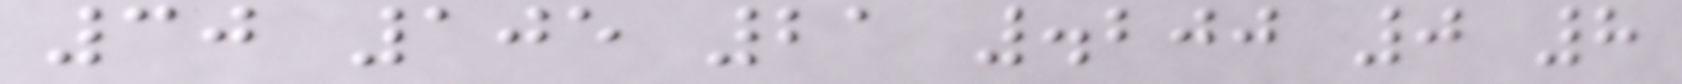30 105 21 .200 0 8
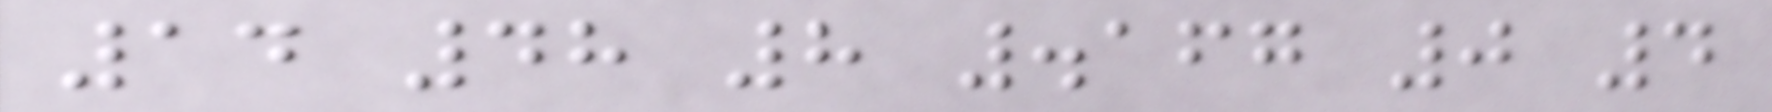14 48 8 .167 0 4
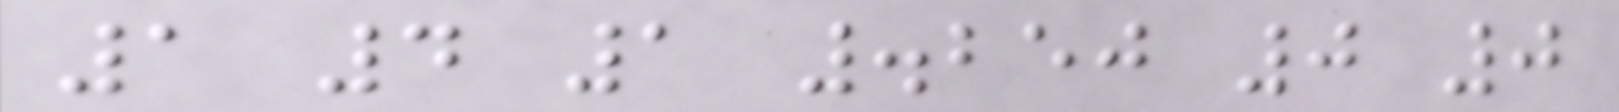1 4 1 .250 0 0
